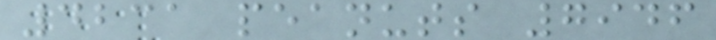4231 peanuts 7946
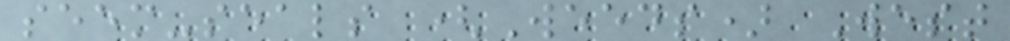seem-seals (Weeds) West
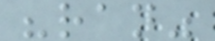"ran"
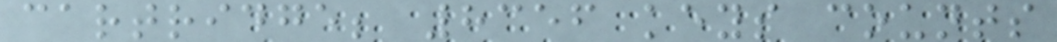cartridge; 8356 keys counts
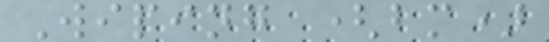Wiping (bm)
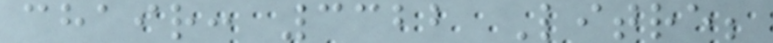chair: 3322 Litre;
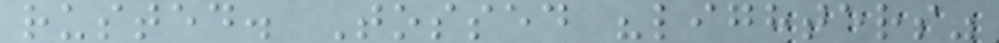rusted. Tossed "lighters"
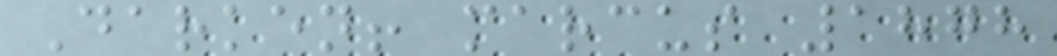Darken! marcus 1878
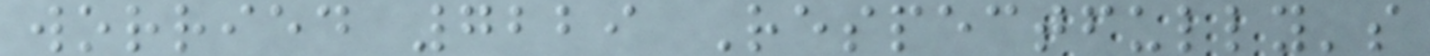worried 7229 Respectfully's
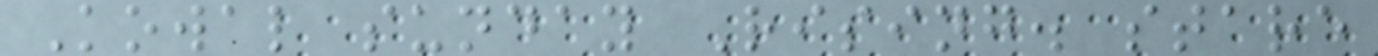Kowal sunday Rising. stare
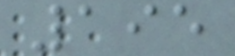195
